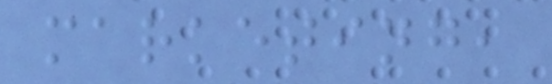marketing,
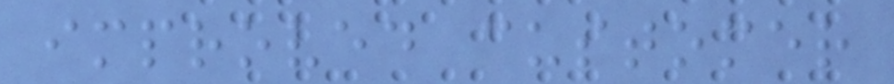improved customer
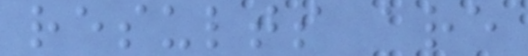results are
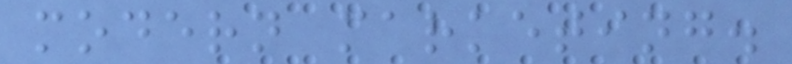modern marketing.
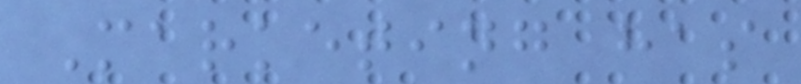Marketing has
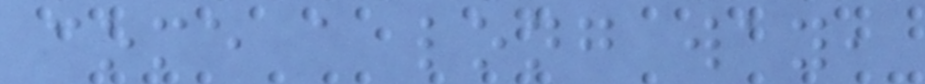come a long way,
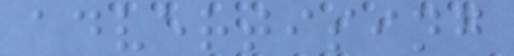advertising
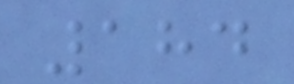184
